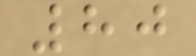80
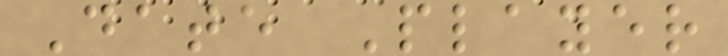Date Player
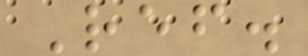Ref.
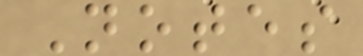Notes
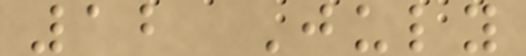12 July
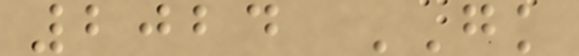2024 GK
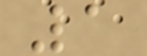1
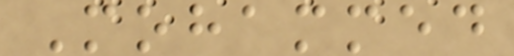Mohammed
